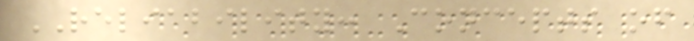RELIABILITY: Concepts of
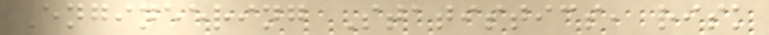Engineering Statistics, risk
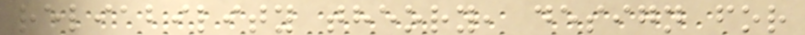reliability theory, design for
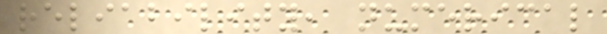reliability, numerical
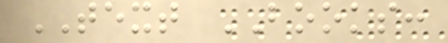TEXT BOOKS:
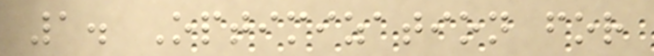1. Optimization for
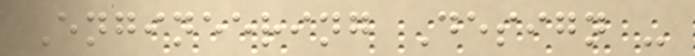Engineering Design -
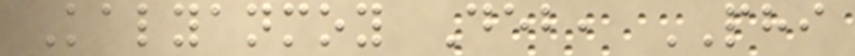Kalyanmoy Deb, PHI
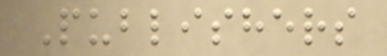Publishers
